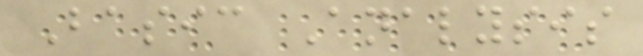Basic Analysis
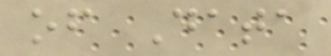of Data
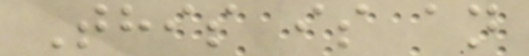This is an
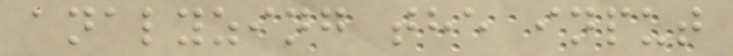analyzing the input
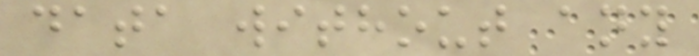data without any
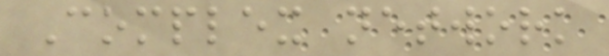Complex network
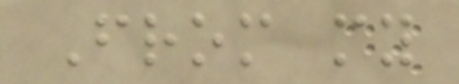From my
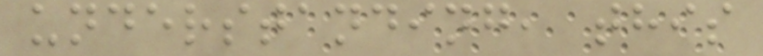understanding, this
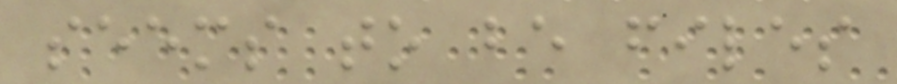seems to be files
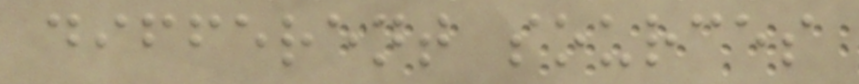different sources
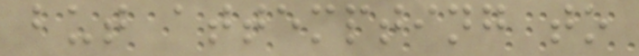but attempting to
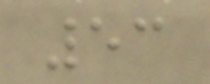53
